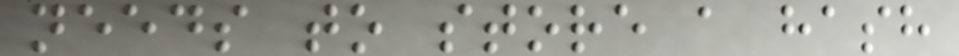needs to store a hash
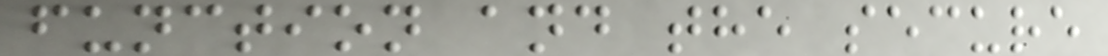function and the secure
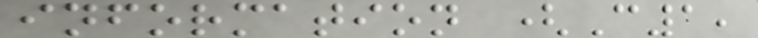information (C1,
